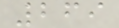269
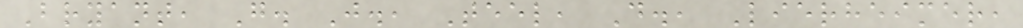Bryant, G. J., Teel, D., Lierheimer,
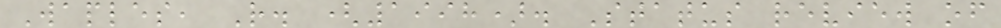Waples, R. (1998). Status review of
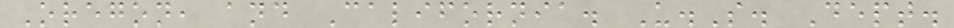Oregon, and California. U.S. Dept.
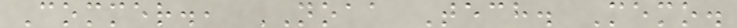Commer., NOAA Tech. Memo.
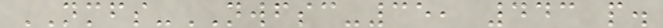NMFS-NWFSC-35, 443 p.
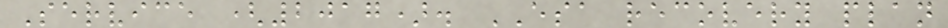Service (2017). ESA recovery plan
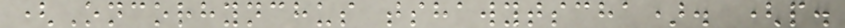(Oncorhynchus tshawytscha). (p.
